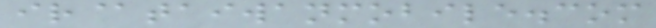ir@taiwanmobile.com
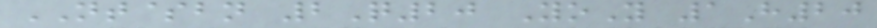NT$bn 2Q20 YoY 1H20
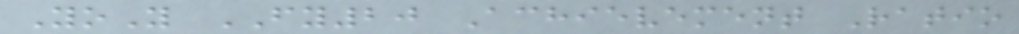YoY FY20 Achievement Ratio
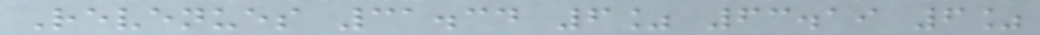Revenues 31.34 6% 63.19 6%
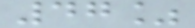47%
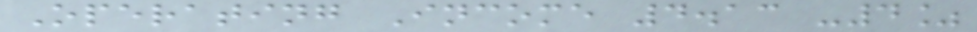Operating Income 4.13 -4%
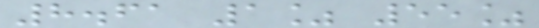8.61 1% 55%
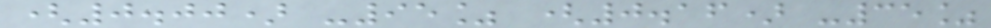(0.00) -95% (0.16) -35%
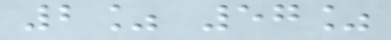2% 57%
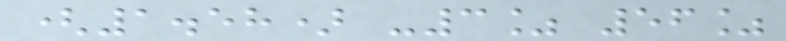(1.58) -3% 56%
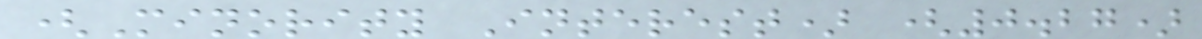(Minority Interest) (0.27)
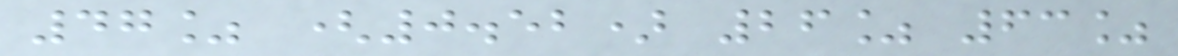47% (0.52) 26% 63%
